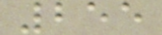255
